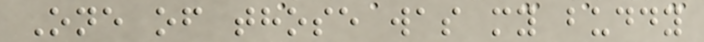One of those was my buddy
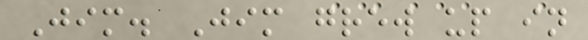Jim. Jim grew up in
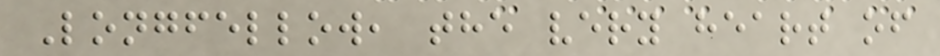Longfellow, the very heart of
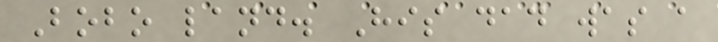Bobo land. His dad was a
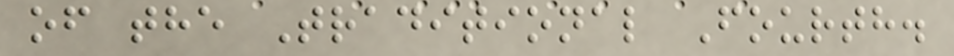of the Traditional Fourth.
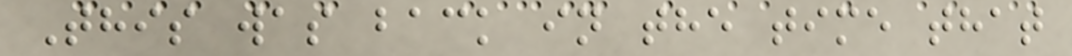This was back in the time that
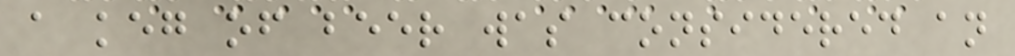a keg of beer was considered an
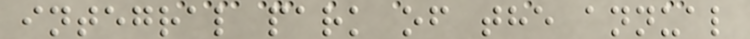integral park of the annual
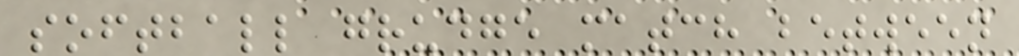softball grudge match between
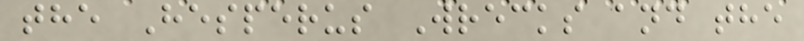the Hesperus Wrecks and the
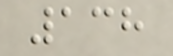138
